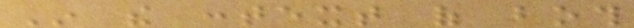In the context of both
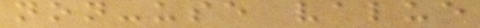non-use value
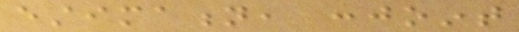estimation, conjoint
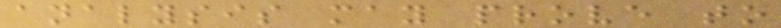analysis may prove to
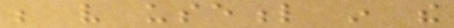be very useful in the
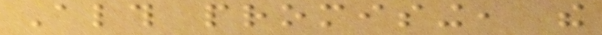Although promising, the
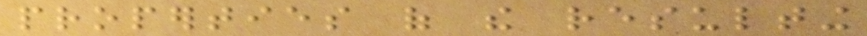properties of the resulting
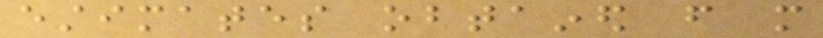estimates obtained from more
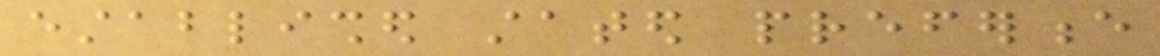established stated preference
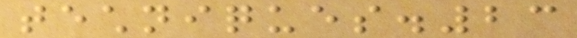techniques.23
